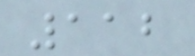112
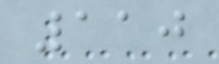110
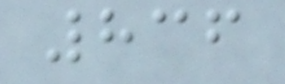836
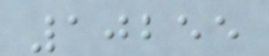10255
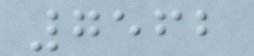7562
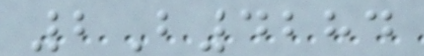2B4284
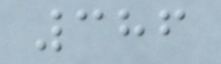386
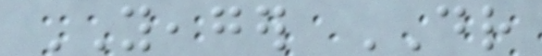YEAGER DR
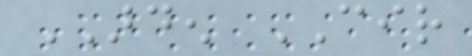ARDEN CIR
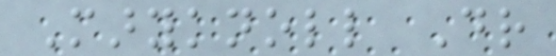Maryknoll Dr
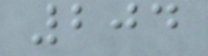204
